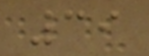39
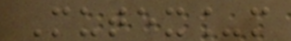Mutex_m
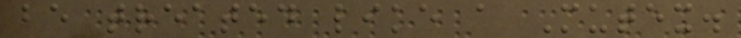be treated like a Mutex.
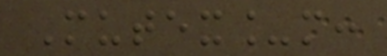Mutex_m:
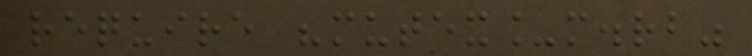require "mutex_m.rb"
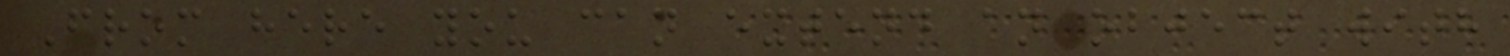From here you can extend an object with
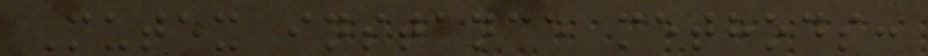Mutex instance methods:
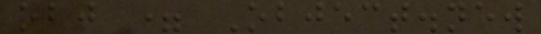obj = Object.new
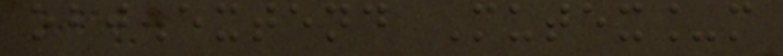obj.extend Mutex_m
